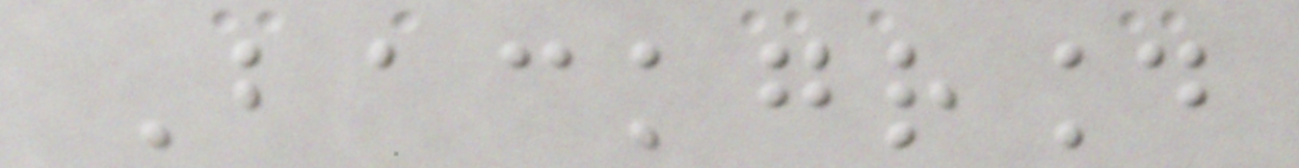Background
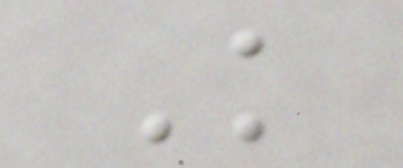Knowledge
